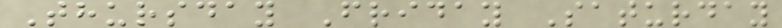Thursday Friday Saturday
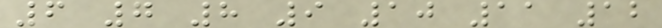6 7 8 9 10 11 12
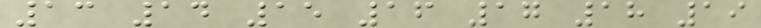13 14 15 16 17 18 19
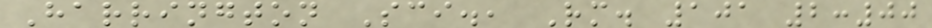Harrington Sci., Rm. 101 2:00
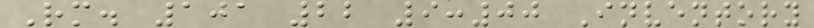Rm. 101 22 9:00 Inventory
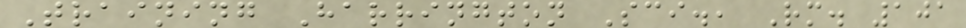Training Harrington Sci., Rm. 101
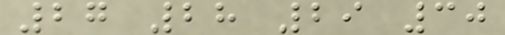27 28 29 30
